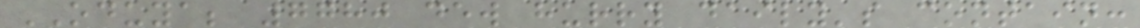ODUYA; 7780 dew hurry daily's contain:
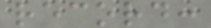record:
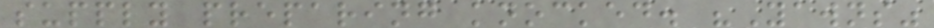supply preparing knocked. "Yawns"
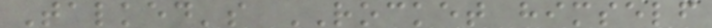Talked's ROCKET himself
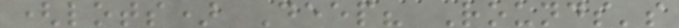(lots) Deep? Rounds's
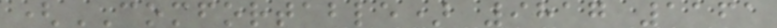(COMFORTABLE) 9817 1161
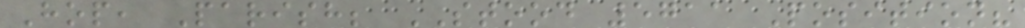Hop, Parish; STOOD 5711 Position?
